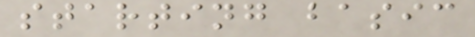starting basic
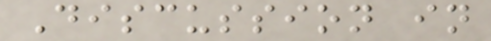Discussion in
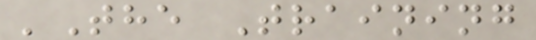'The Training
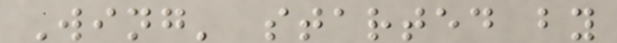Wing' started by
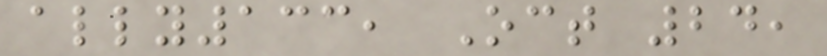ally133, Oct 24,
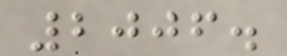2006.
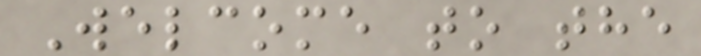Welcome to the
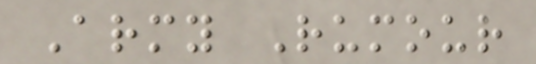Army Rumour
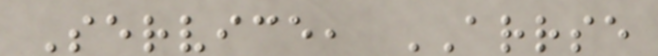Service, ARRSE
